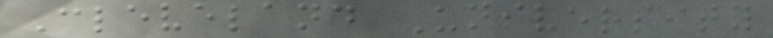Cleveland University
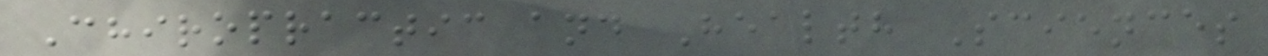Chiropractic and Health Sciences
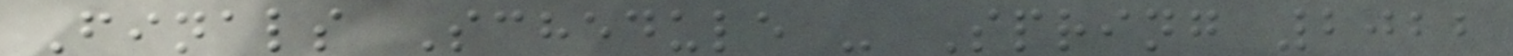Finals Schedule - Spring 2022
